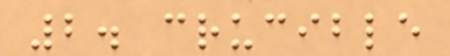2. crucible
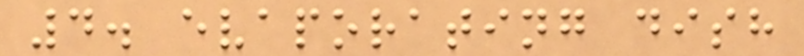4. evaporating dish
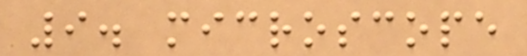9. microscope
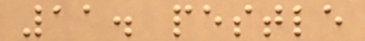11. pestle
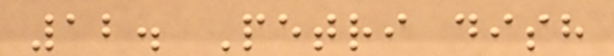12. Petri dish
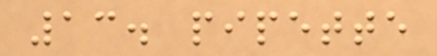13. pipette
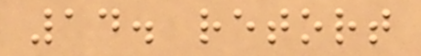14. retort
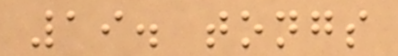19. tongs
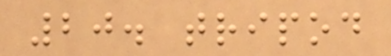20. tripod
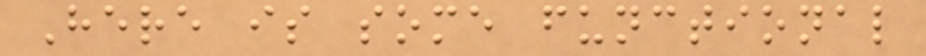Here is some functional
